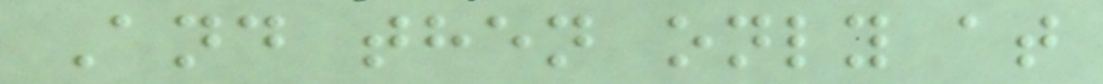And then only at
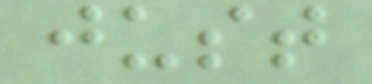just
